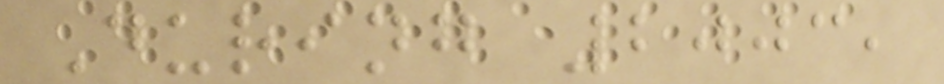During 2003,
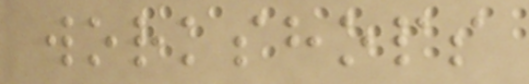workshops
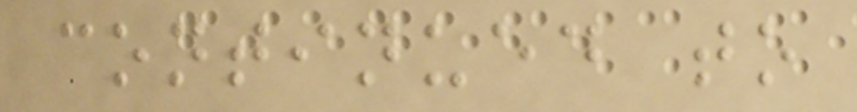continued to
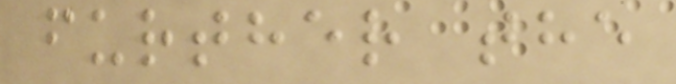further the
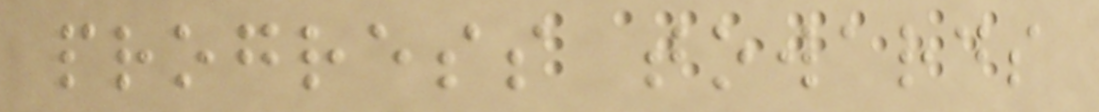progress towards
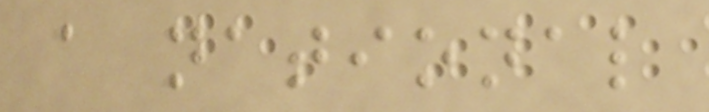a national
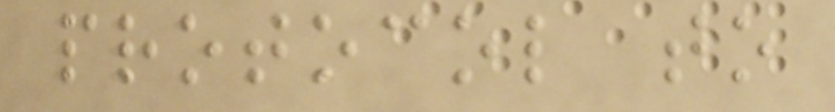protocol to
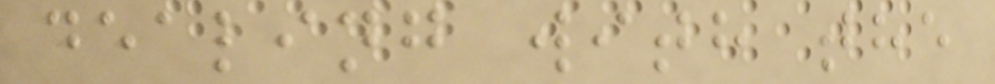dealing with the
